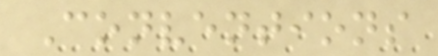Conventions
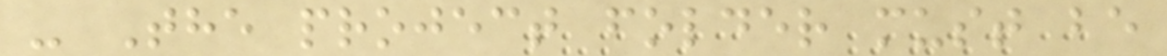- The project folder must be
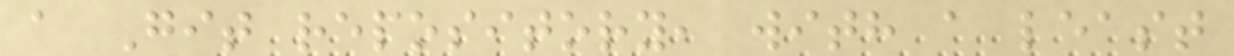a Git repository, with a least
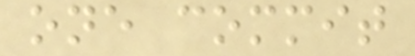one commit
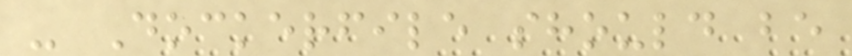- Dockerfile should be
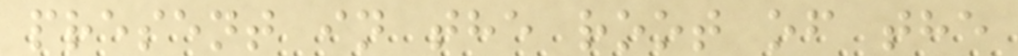present in the root of the
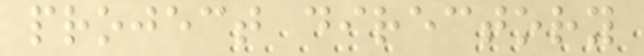project directory
